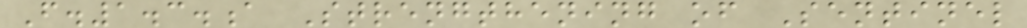F.1.3.a Strengthening of Sentinel
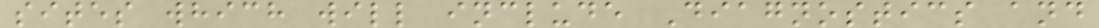sites which will include Diagnostics and
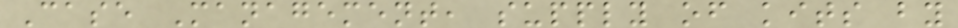Case Management, supply of kits by
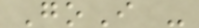GoI -
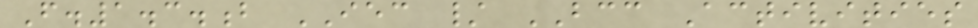F.1.3.b IEC / BCC Activities
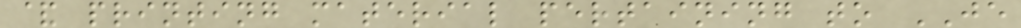& printing material pertaining to JE
